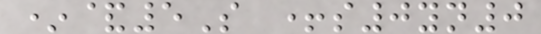*&5S +s0yn0
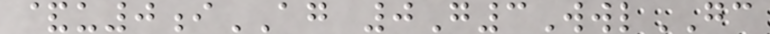&u0iAG 0G3WwlGC
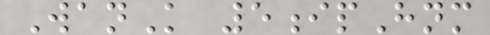WanK 5ipHnm
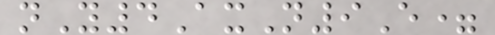nY4AxN9E=
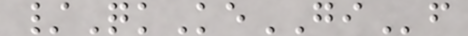/QkKeGIf
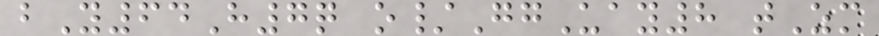bY64H7q o/GgUay8 tZm
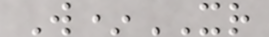W*XR
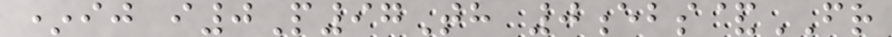*ij i0P97Th 0ebs&FR
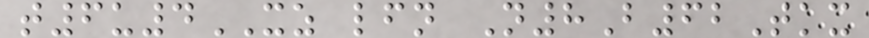t6u4XZ lfn N8B62Tkx
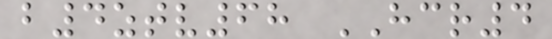b4ztv68 HCR4
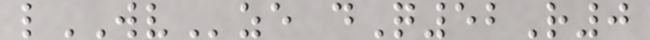lWVze dQ52R0
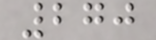270
